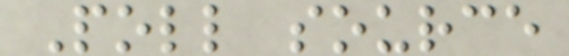Poll source
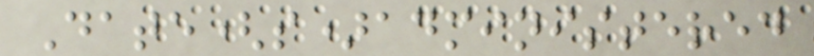Date(s)administered
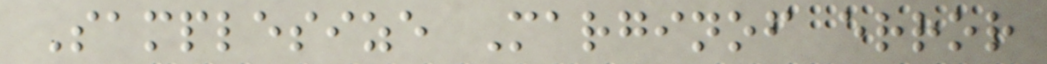Samplesize Marginof error
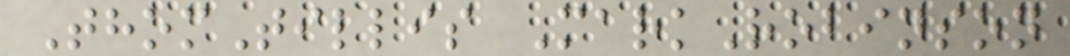ThomTillis MarkRobinson
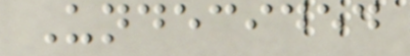Undecided
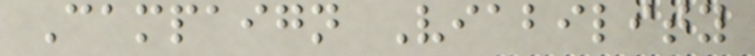Campaign Viability
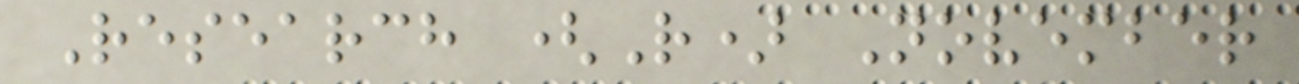Research (R) November
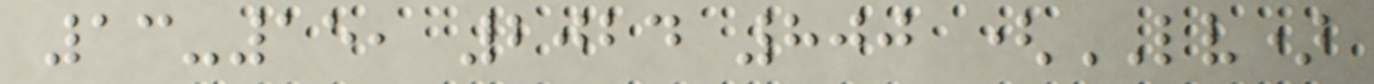13-15, 2024 800 (LV)
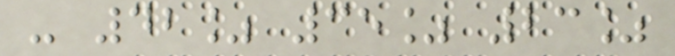- 42% 35% 23%
